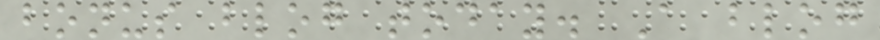bonus blog today. A blog
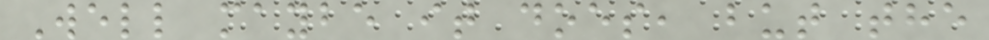Well maybe it does, but the
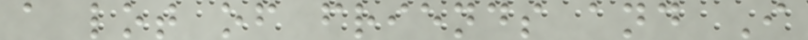a lot of friends and I
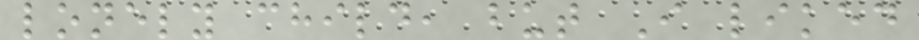lonely child, but I liked
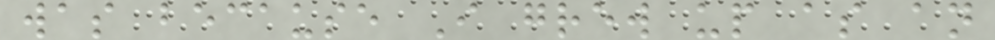was because I grew up as an
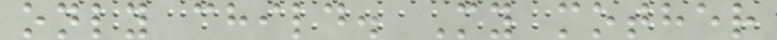only child. My mother
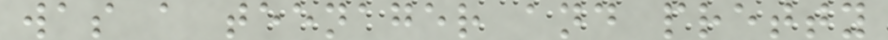was a teenager and pretty
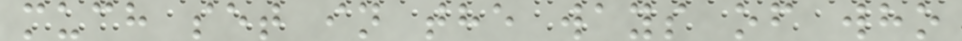much set in the ways of who
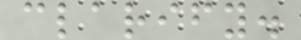clarify.
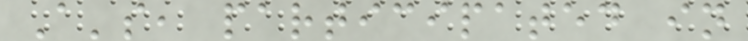A's, participated in
